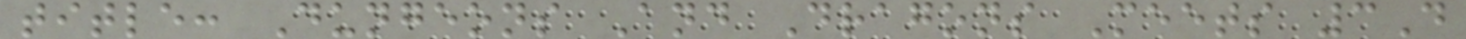title: Dungeons And Dragons Meets 3D
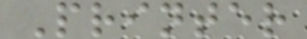Printer
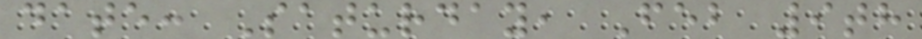date: Saturday, Feb 9th
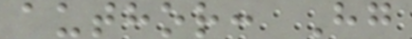author: Hg
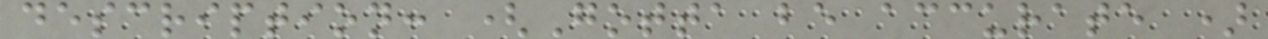description: (Gotta be accurate )
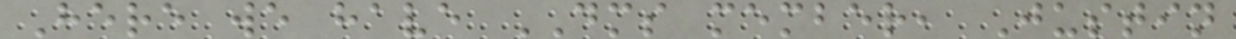Here we have DMS member, Justin
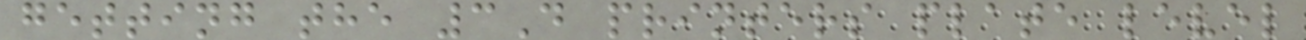getting the 3D printers plate level
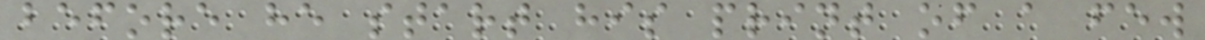before he start his print of a few
